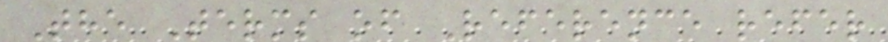The Terms of Reference refer
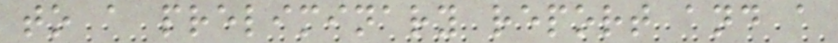to a preliminary report and a
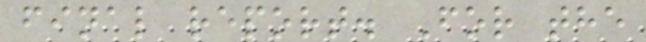final report. For the
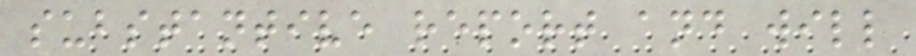substantive report and will
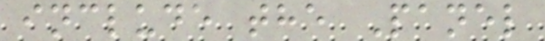include the Panel
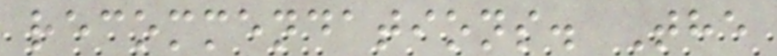recommendations. The
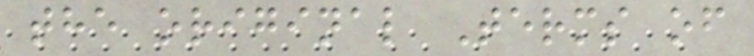the original Terms of
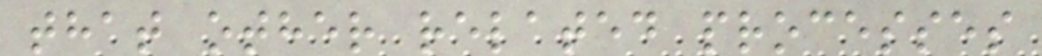that other related processes
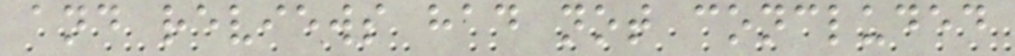and reviews had not concluded
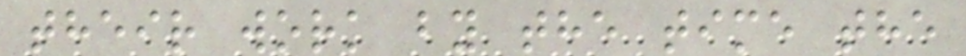their work by the time the
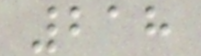218
